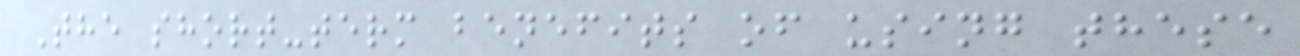The short-term benefits of using these
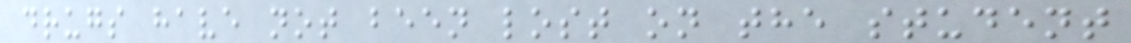drugs have not been lost on the student
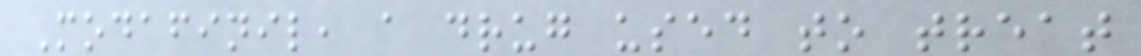Modafinil, a drug used to treat
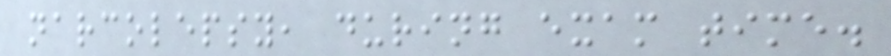narcolepsy, during exam time.
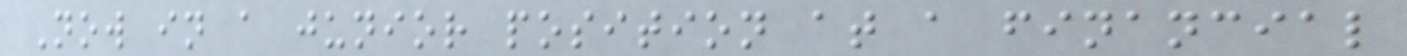Now in a junior position at a financial
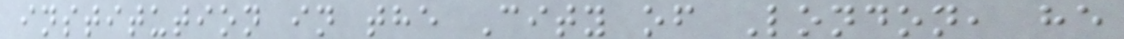institution in the City of London, he
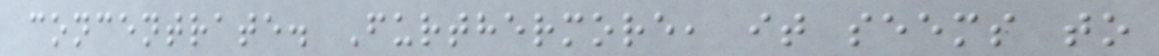concentrate. Furthermore, it seems to
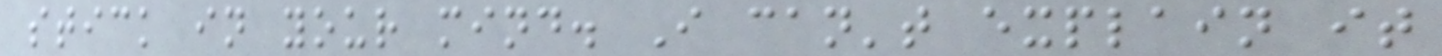stick in your mind. I can't explain it
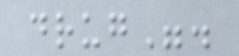drug".
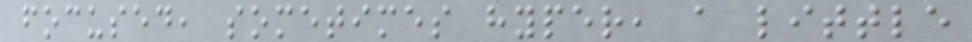focused, sometimes hyper, a little
